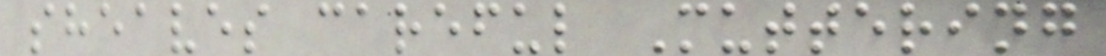sheaves careful Muttering
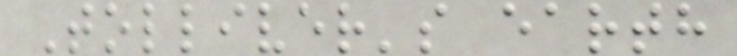Tolliver's earth
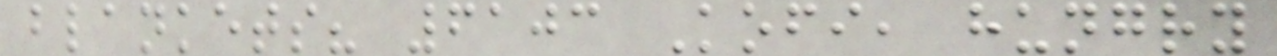blankets? 6103 Kofi, hungry
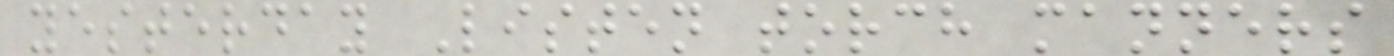yesterday Listen torch manners
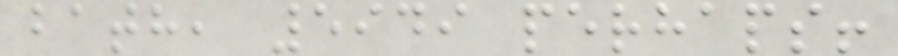bath, 5949 perhaps!
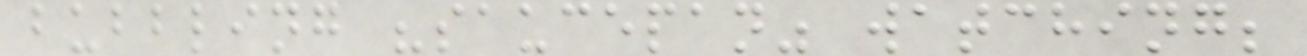bubbling "saucepan" watching;
